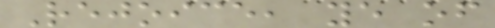Rejoice, ye of
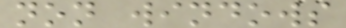non windows
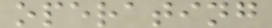operating
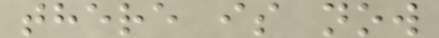there is now
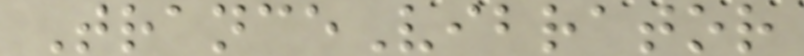TranceVibrator
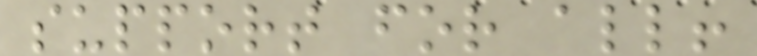support for all!
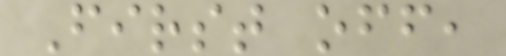First off,
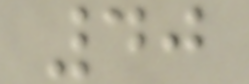40
